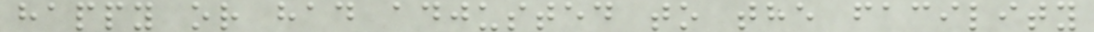happy or had adjusted to the facility
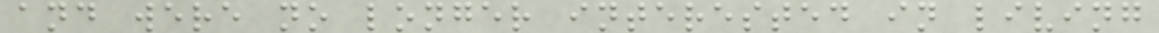and were no longer interested in living
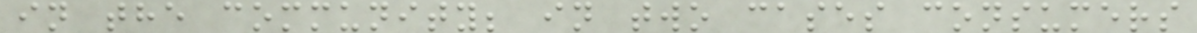in the community; in two cases consumers
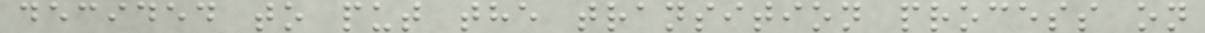decided to put the transition process on
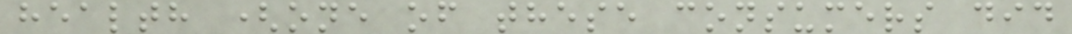health (one of these consumers did
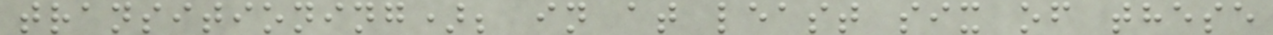transitioning); in at least six of these
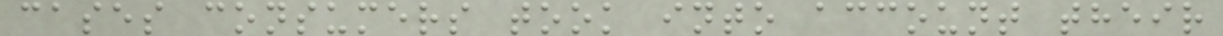cases consumers took into account their
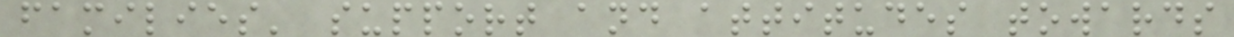families' support and attitudes towards
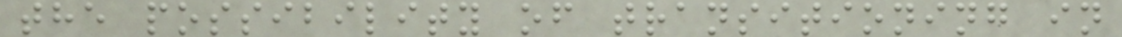the possibility of transitioning in
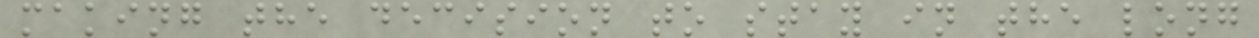making the decision to stay in the long
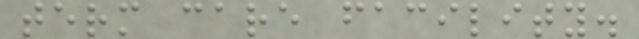term care facility.
